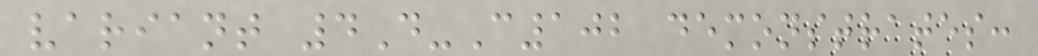variant 4D-C102 demonstrates:
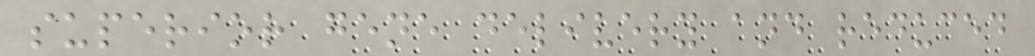superior gene delivery and reduced
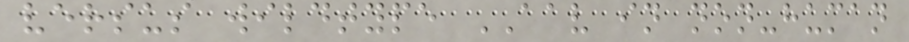versus wildtype AAV in non-human
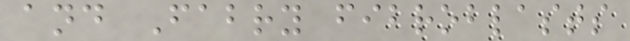and Fabry fibroblasts
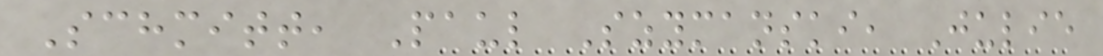Schmitt, Paul Szymanski, Julie
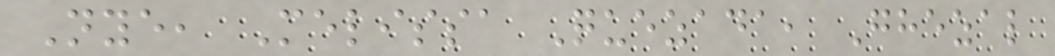Nye, Melissa Quezada, Ghezal
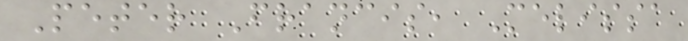Peter Francis, Melissa
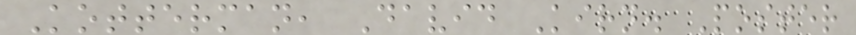Kotterman, David Kirn. Poster
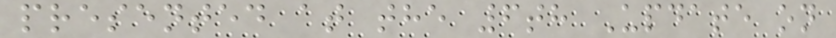presented at the 6th Update on
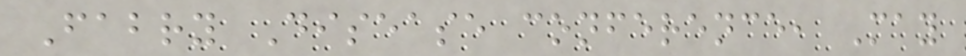Fabry Disease conference, May
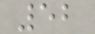52
